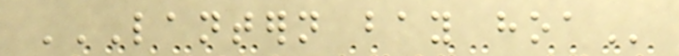LANTERN BAY HOA
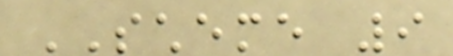SCHEME 9
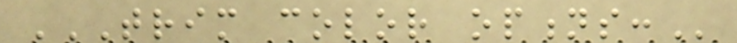TRIM COLOR OPTIONS:
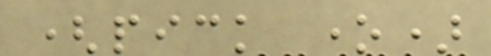(pick one)
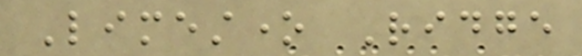Limestone Ridge
